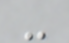-
